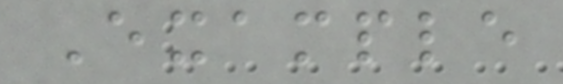Example
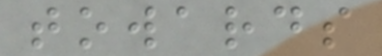towards
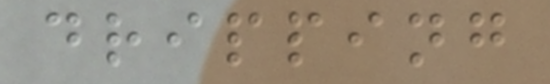dripping
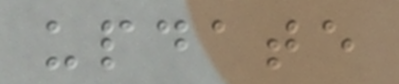update
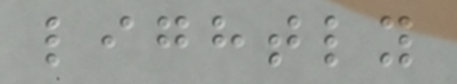lightly
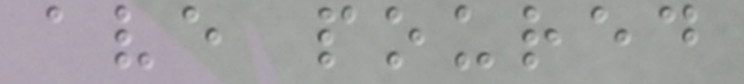ave poured
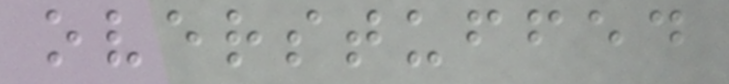overstuffed
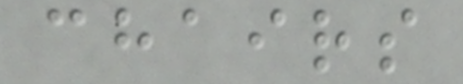chairs
